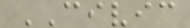CIVIC
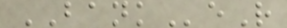BANKeR
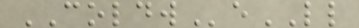COLDWeLL
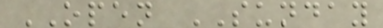OPEN SUNDAY
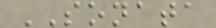SONATA
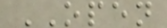OPEN
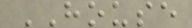HOUSE
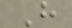H
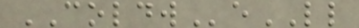COLDWeLL
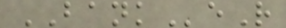BANKeR
